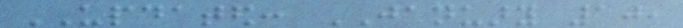UPDATED: JANUARY 10,
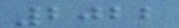2022
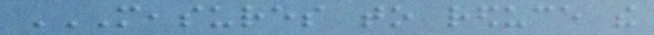MEASURES TO REDUCE THE
